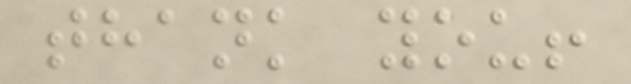thank you!
